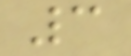3
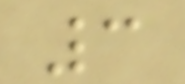3
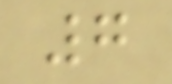7
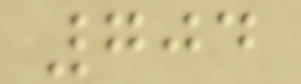704
